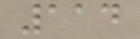114
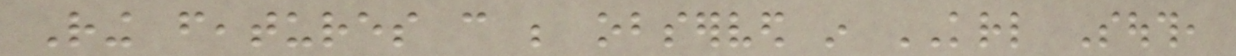Ring features can be observed in KRL South,
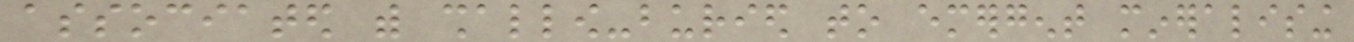associated with shallow-buried to emergent mineralising
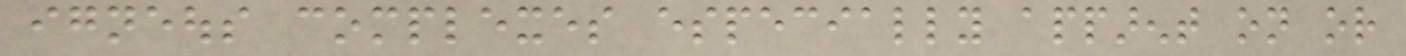igneous complexes especially apparent on or
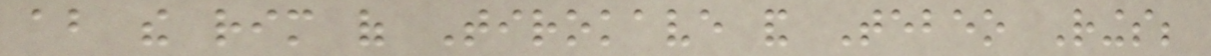about the rim of Tirokave and Tebeo Rings;
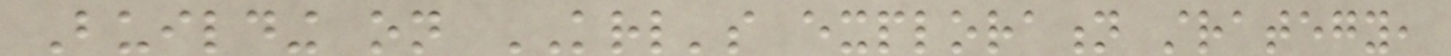Building on KRL's exploration strategy,
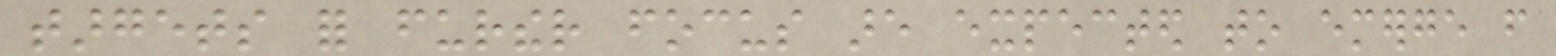targets for further focus are expected to emerge from
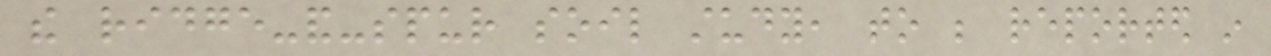the ridge-and-spur soil study, to be reported in
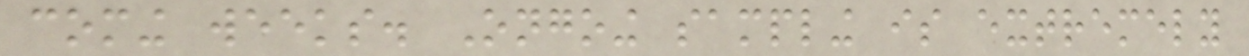coming weeks. Ongoing sampling is extremely
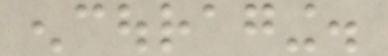encouraging.
